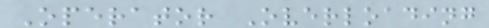Operator Overloading
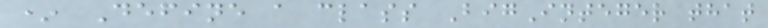* Define a class BigInteger that
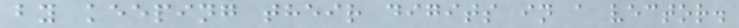by keeping their digits in a vector.
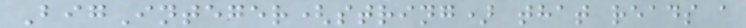BigInteger(string) that reads a
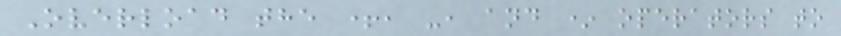Overload the +, -, and * operators to
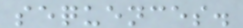sequences.
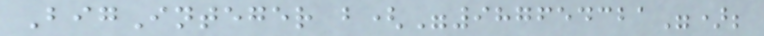BigInteger b("987654321");
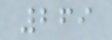269
